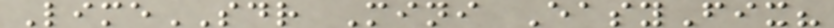LimeSDR Mini EasyFix?
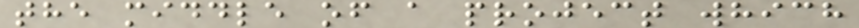the middle of a project which
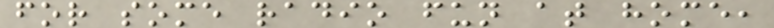for some radio fun at home,
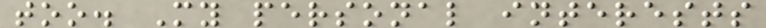too. My personal interests
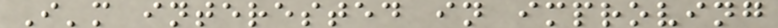I'm interested in improving
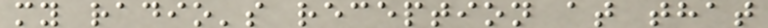my radio's reception at that
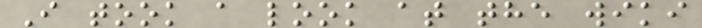I took a look at the wiki
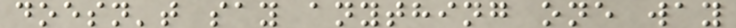doesn't say anything one way
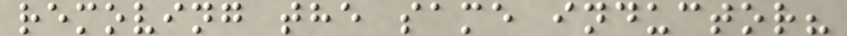removing the same inductor?
